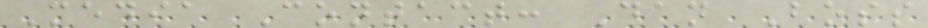Media Contact: Dan Boss
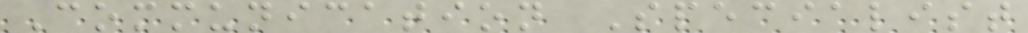Communication Specialist
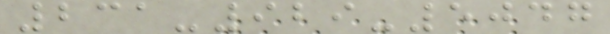231-929-5047
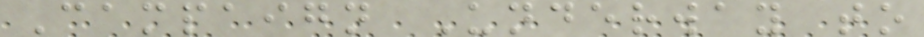Campaign Underway to
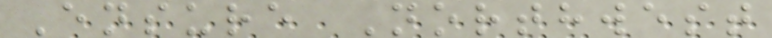Ensure Northwest
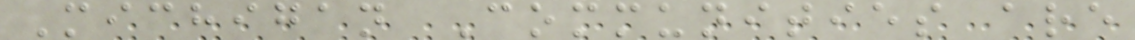Michigan Communities are
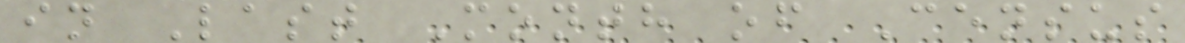in Last Month of Census
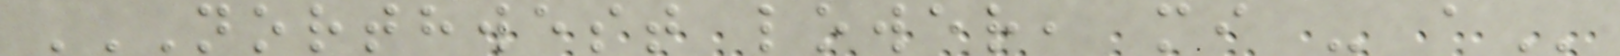NORTHWEST LOWER, MI - A
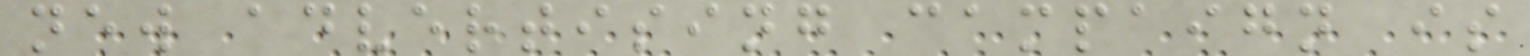new advertising campaign is
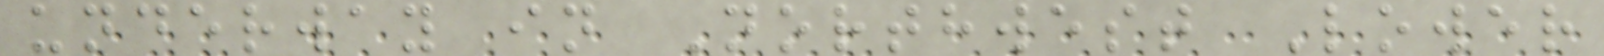underway in Northwest Lower
